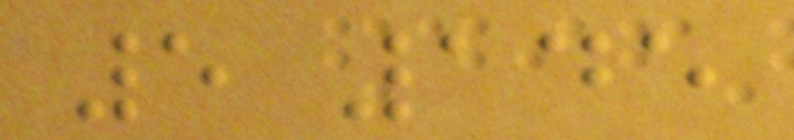5 145
